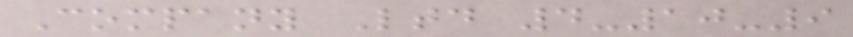Company Ltd 4-10-9
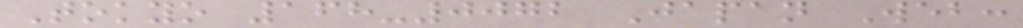Tokyo 168-0072 Japan Web:
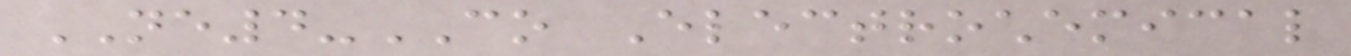NE4-CO Electrochemical
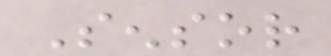Sensor
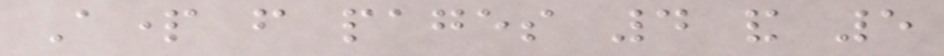Apart from pages 4 and 5
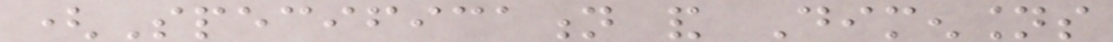(Specification and Dimensions
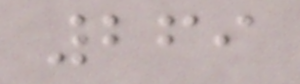269
